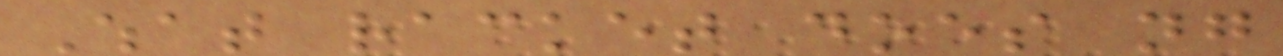What racket does ng
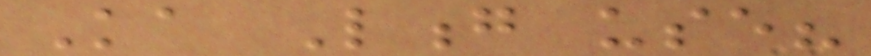Ka Long use?
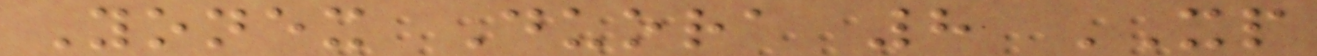Yonex Duora 8 XP
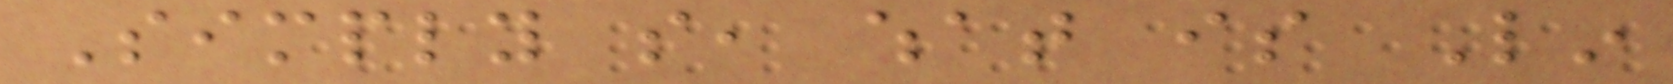Simply so, what is Lin
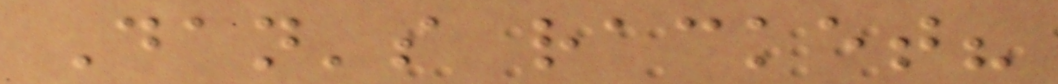Dan's racket?
